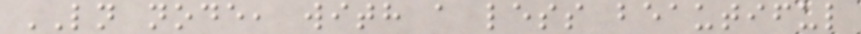LN node, with a less beautiful
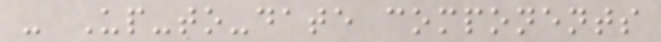- Up-to-date components
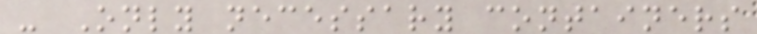- Only necessary containers
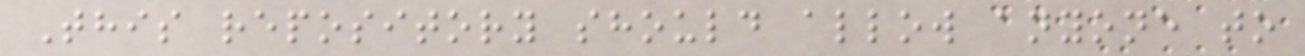This repository should allow anyone to
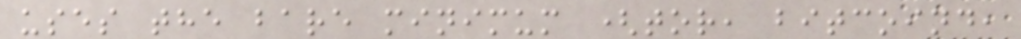uses the bare minimum (tor, bitcoind,
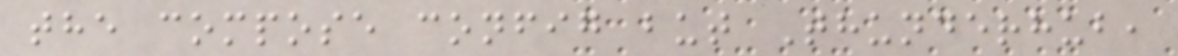the compose config but Thunderhub,
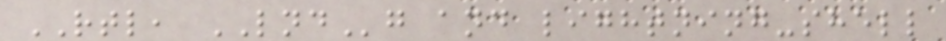RTL, LNDg and lightning-shell
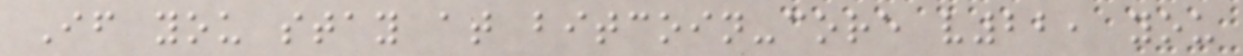If you stay at bitcoin-core v22, you
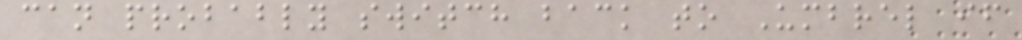can probably switch back to Umbrel if
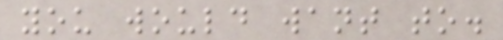you would want to.
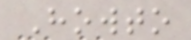Howto
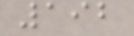192
